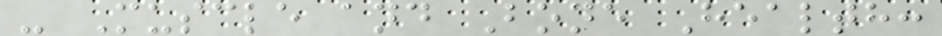- Muscle and Bone Health:
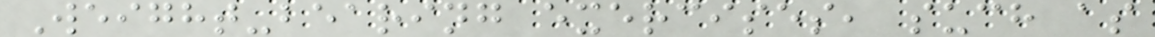Weight-bearing exercises, such as
